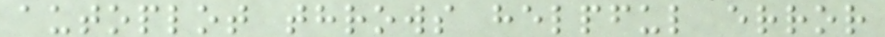autoplot throws helpful error
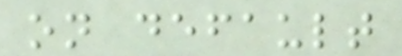on default
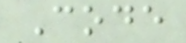Code
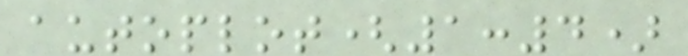autoplot(1:4)
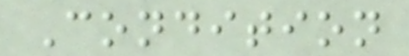Condition
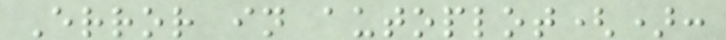Error in autoplot():
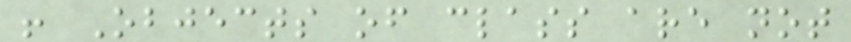! Objects of class are not
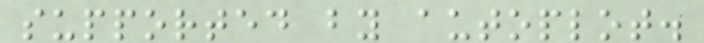supported by autoplot.
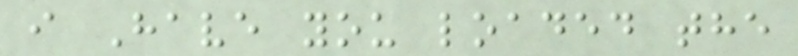i Have you loaded the
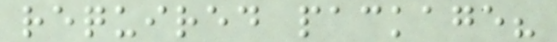required package?
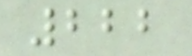222
